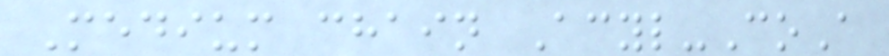Medium chain Acyl-CoA
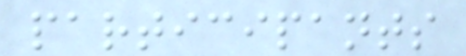participants
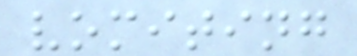vomiting
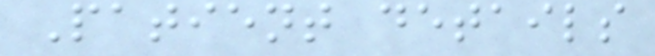Patient details
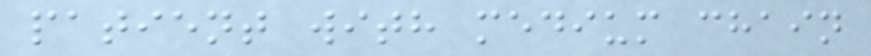patient with medium chain
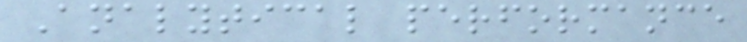Analytical performance
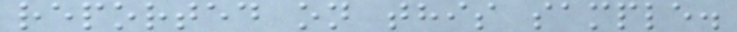reported on this sample.
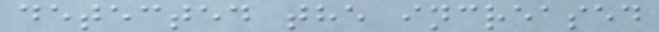detected the increased
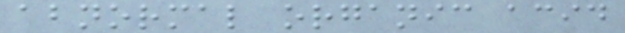abnormal organic acid
